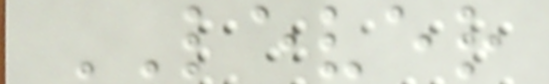LEVER
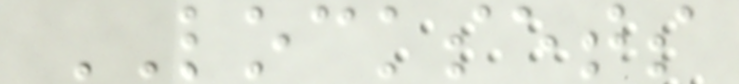LOCKSETS
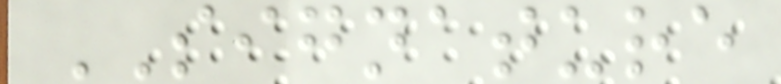SIGNATURE
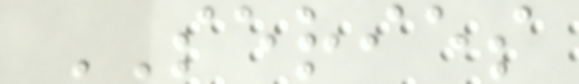SERIES
